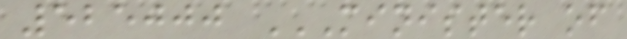525000 MINISTER OF
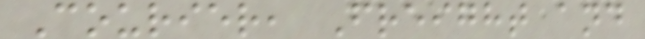Courier, Freight and
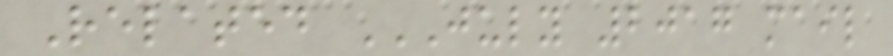Related JULY 2017 MAIL
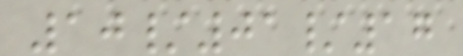10/01/17
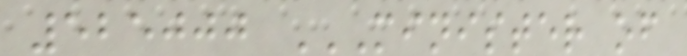525000 MINISTER OF
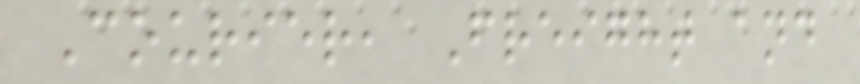Courier, Freight and
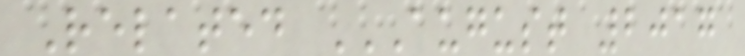Related AUGUST 2017
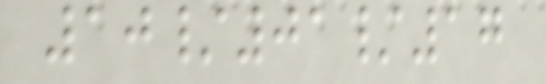10/01/17
